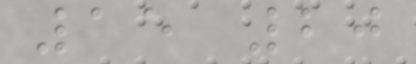15 20
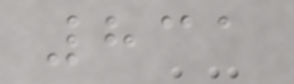831
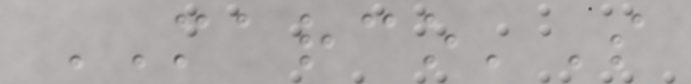MARCO'S
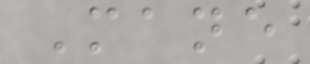Mane
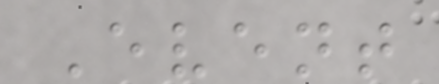Event
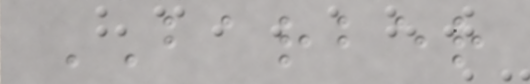BARBER
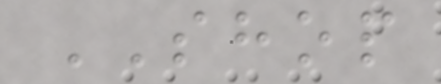SHOP
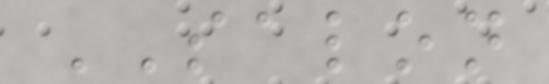SALON
